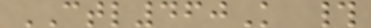CTL460K #
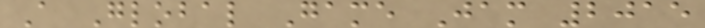A Global Game Jam 2015
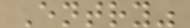Entry"
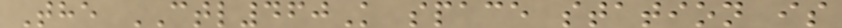The CTL460K space station is
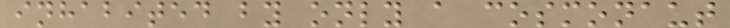inhabited by only a cosmonaut
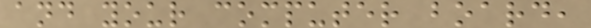and your computer board,
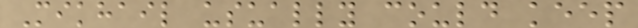Mikhail usually could keep
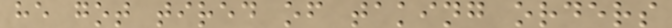he got tired of taking orders
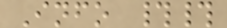Info ##
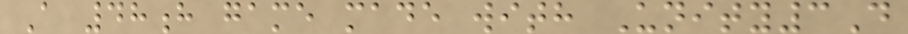A 48h game made with Unity3D
